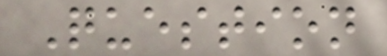Question
